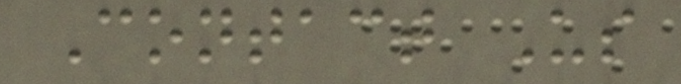Contact Us
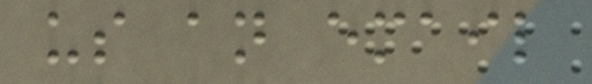us an email
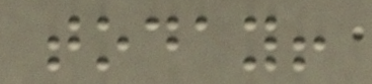today!
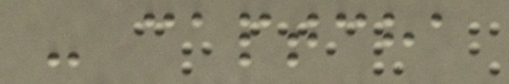- captcha
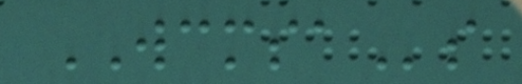WCMSAs
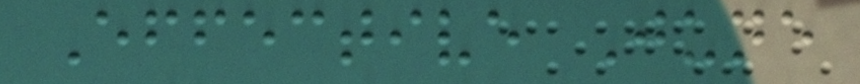Effective June
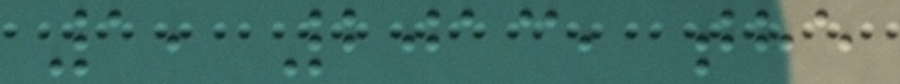1, 2013, the
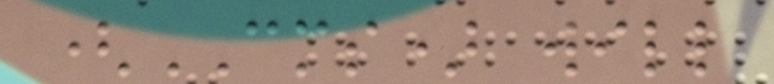(CMS) will
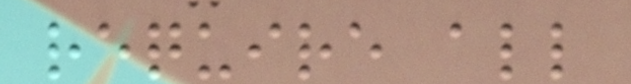require all
